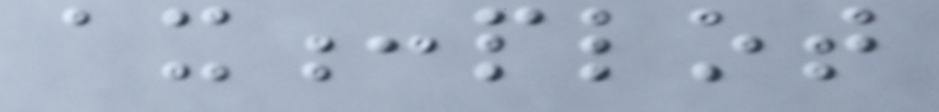ax:plot
